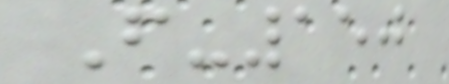F-150
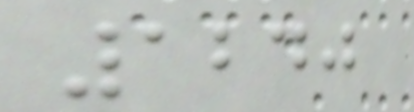1240
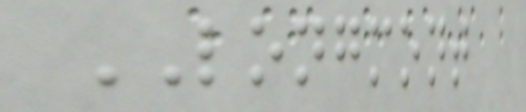LONGMONT
